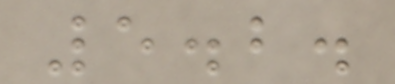5.2.
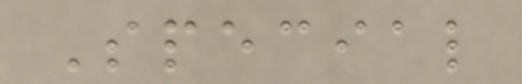Special
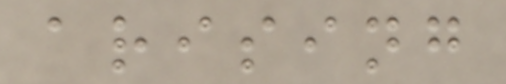arising
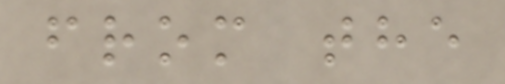from the
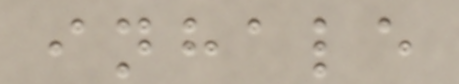inhale
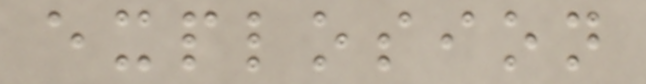explosion
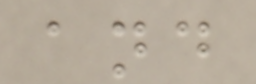and
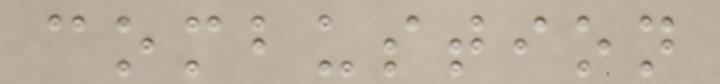combustion
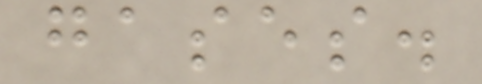gases.
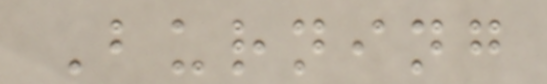Burning
